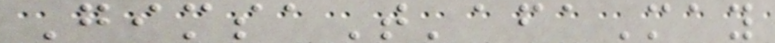GimsaT'afaMay
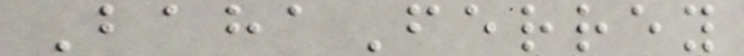BahaFerrey
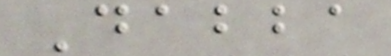Dabba
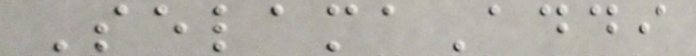SelamaAddi
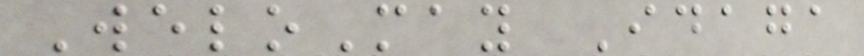WeloMay Idaga
